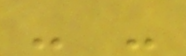- -
